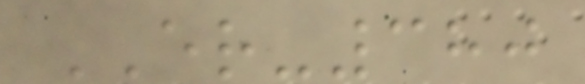ER-380
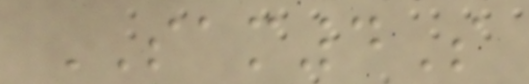SAM4S
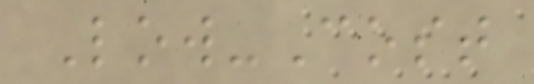Low-Cost
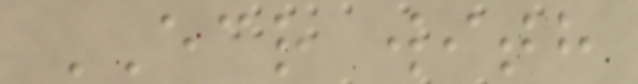ECR with
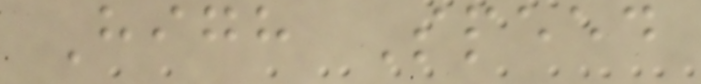High Speed
